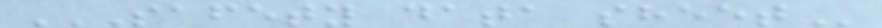SAFETY DATA SHEET
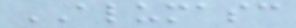ALUMASC
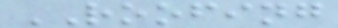ROOFING
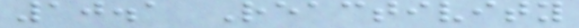10.1 Reactivity
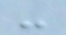-
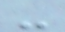-
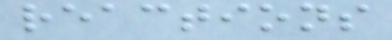reactions
